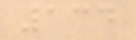134
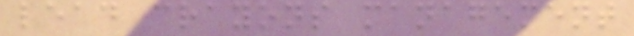lead crayons management
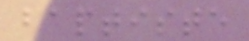baptiste
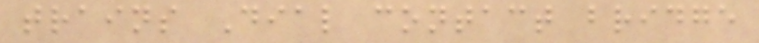trains Dial contact bridge
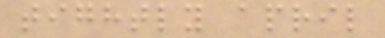tightly april
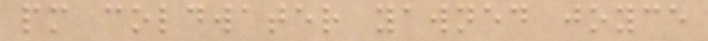pm coldwater yawned joyce
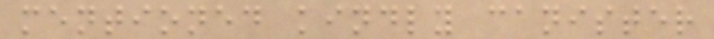mentioned kindly canister
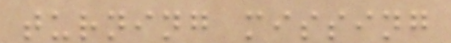turning missing
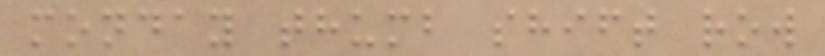monday thumb shift row
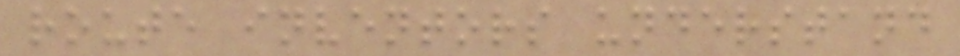route inventors understand
